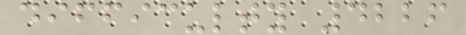difficulty 4226
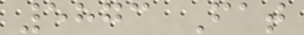5873 Fat
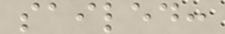sailed:
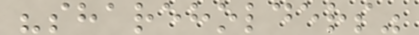"shareholders"
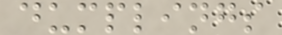dumplings
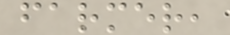farmer,
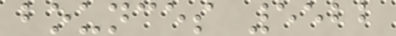bounces 5522
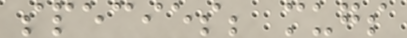species; mugs
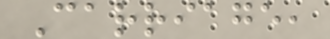Carriage,
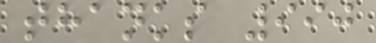thanks 990
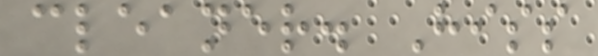cleaner. Hiss
